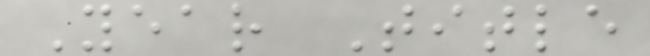Year Title
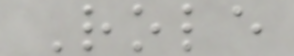Role
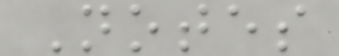Notes
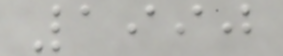1990
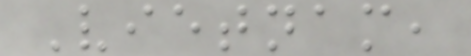Vietnam,
